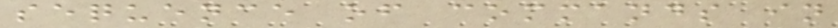sequence of commands in
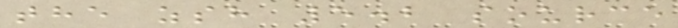the zsh 5.2 source
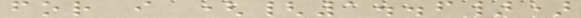for i ({1..6})
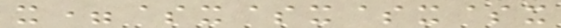x=$x$x$x$x
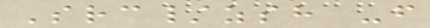Src/zsh -f
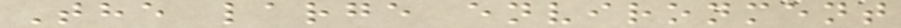The large environment
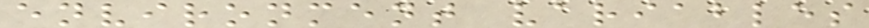environment variables
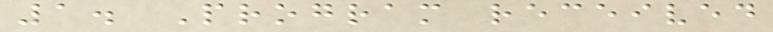1. Program received
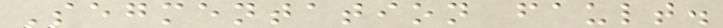Segmentation fault.
